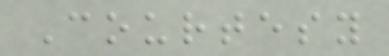Courtesy
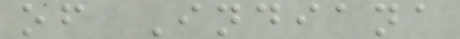of Indiana
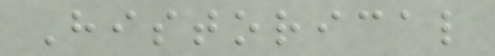Historical
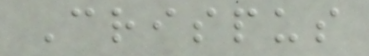Crispus
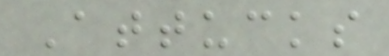Attucks
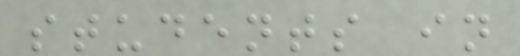students in
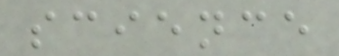science
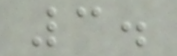3.
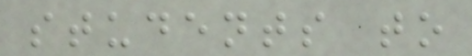students to
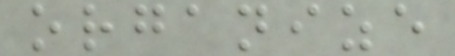organize
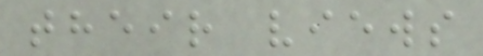their views
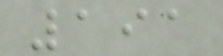191
